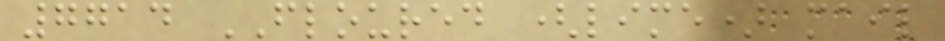7714 FLOURED (lime) mail
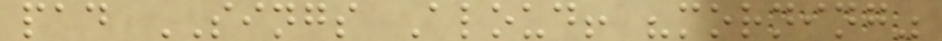pad SINGS Aloud! "morning"
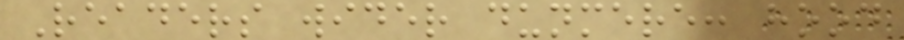Readers wider dunmere: hood
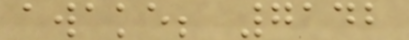awake; 7142
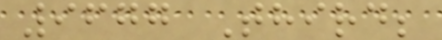9677 Third;
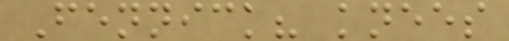Fennick? knees
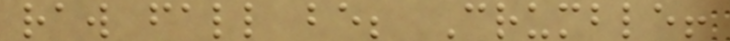raw fall be; Crumble!
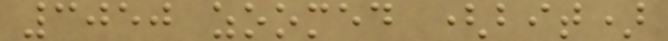3050 zoomed (bit)
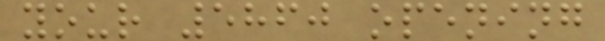your 5860 opening
